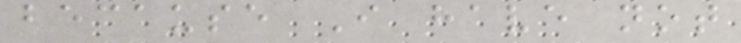because I have not
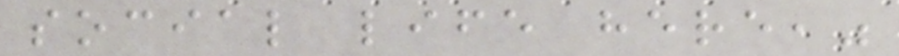social life here,"
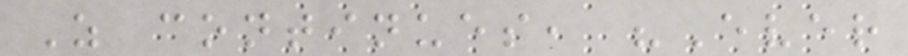Z continues, "Ever
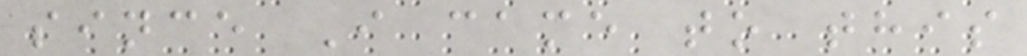since I came to this
